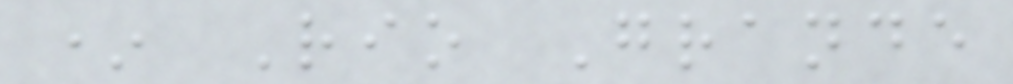* Rio Grande
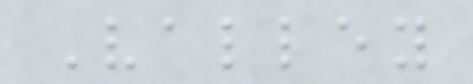Valley
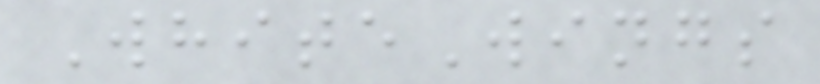WhiteWings
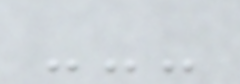---
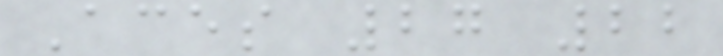Aces 27 22
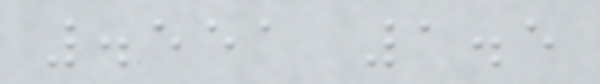.551 1.5
